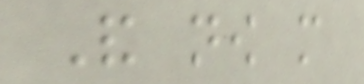And now more
